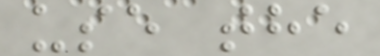use the
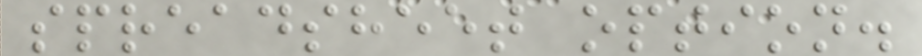spreadsheet option.
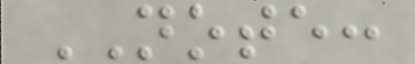NOTE:
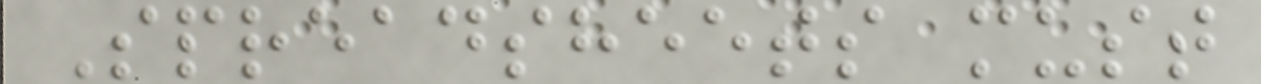Spreadsheets must
